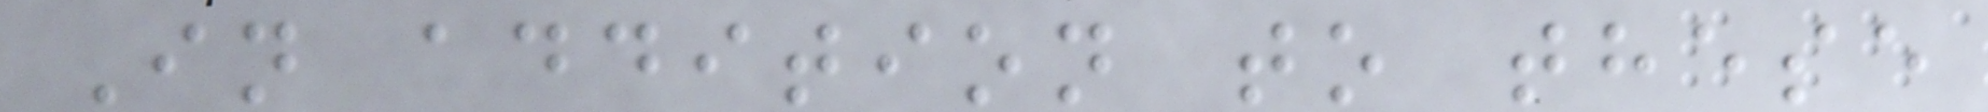In addition to these
